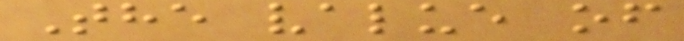The value of
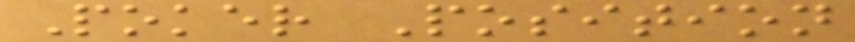Poker Position
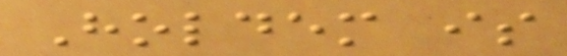Holdem is
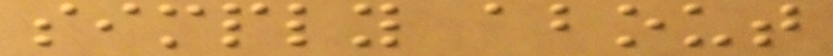simply about
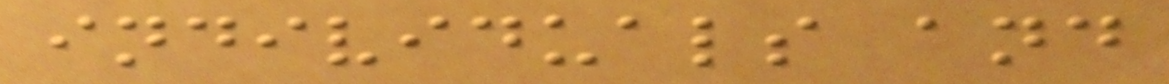individuals and
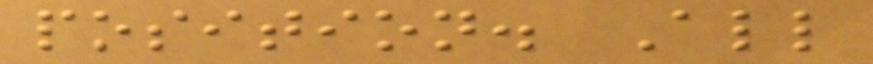position. All
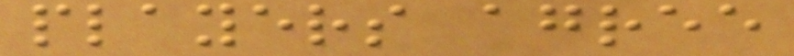players agree
